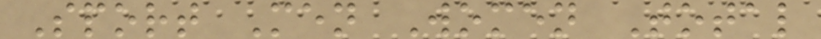Sport Men Women Total
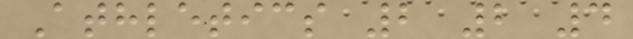Athletics 2 2 4
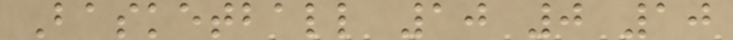Basketball 10 0 10
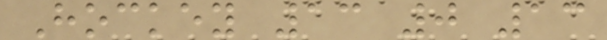Hockey 13 0 13
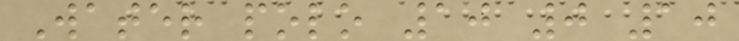Water polo 10 0 10
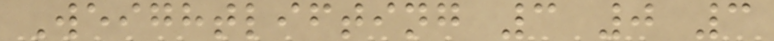Weightlifting 3 0 3
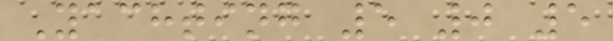Yachting 5 0 5
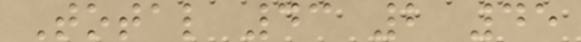Total 43 2 45
